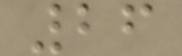26
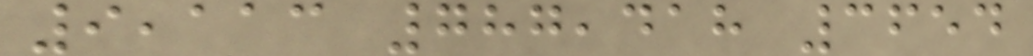9,113 787,418 3654
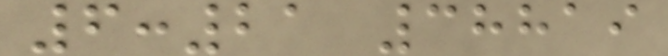6:21 38819
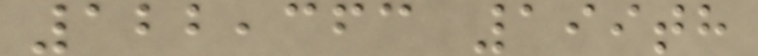122,363 199th
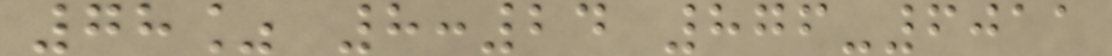78% 8:24 876-6011
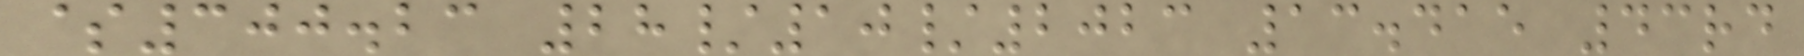$300.23 28/10/2023 13.415 43rd
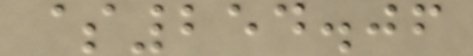$254.06
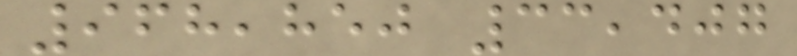968,850 33,407
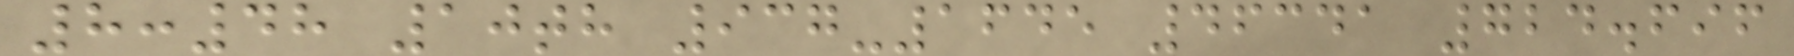8:48 10th 937-1645 46341 724.696
